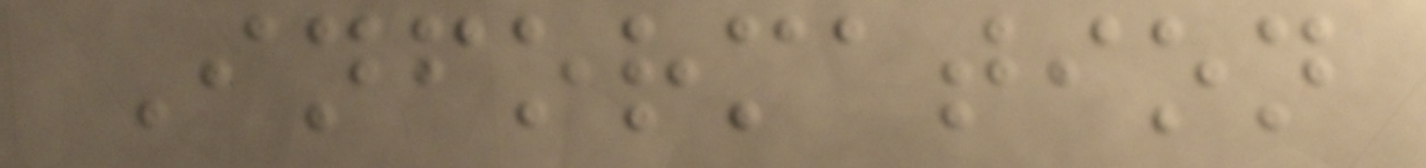Information
